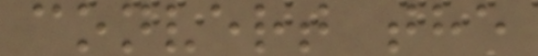convert the
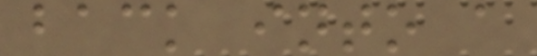back into a
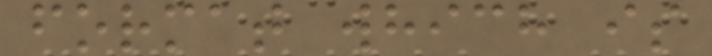format which is
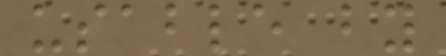usable by
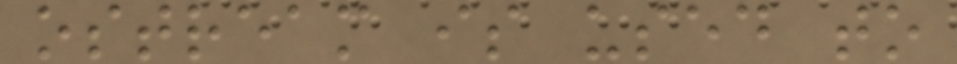ostream is used to
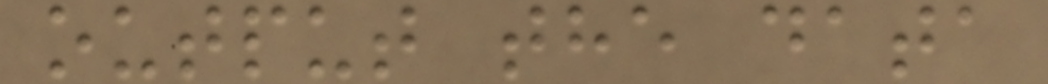output the data
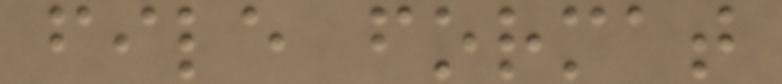file format
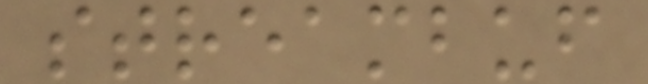streambuf
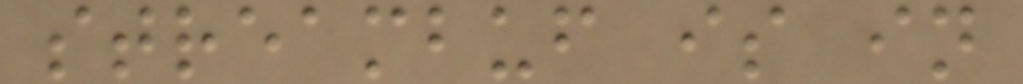streambuf is in
